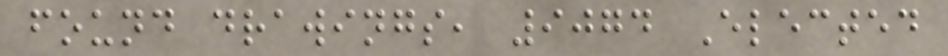found drawings, 9074 Elected
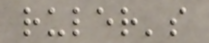ruler's
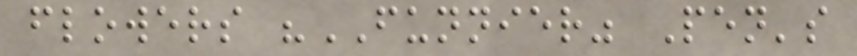flowers "FUNNIER" Pen's
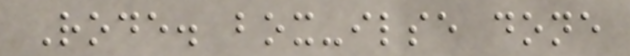Rode. box-ilse done
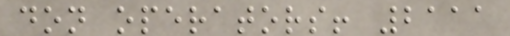don operators! 2111
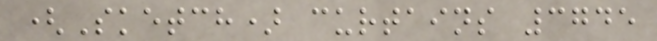(Sketch) curtains 3745
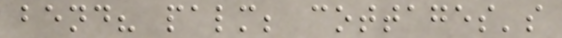bend? palm; cottages's
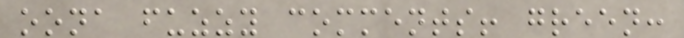oona fuzzy comments! green:
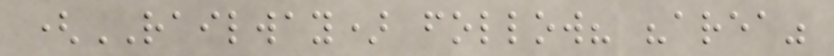(RAILWAY) follow? "area"
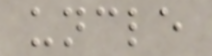uncle
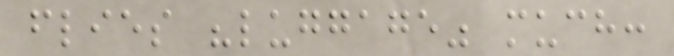flies "luggage" much:
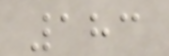183
